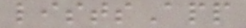listsApp
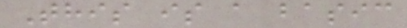This is a basic
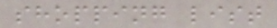shopping list
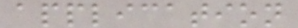application
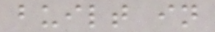built in
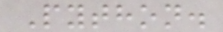Python.
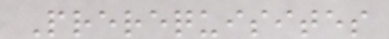Prerequisites
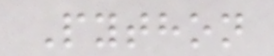Python
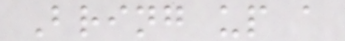Bring up a
